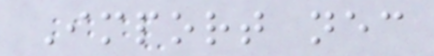Import necessary
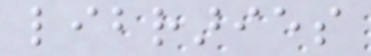libraries
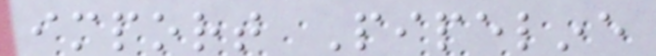import Pipeline
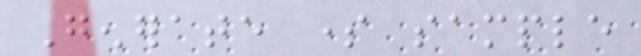Generate some sample
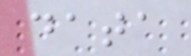data
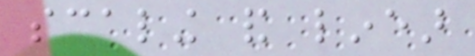scaling and linear
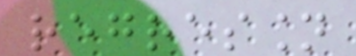regression
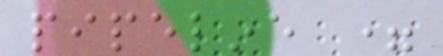pipeline =
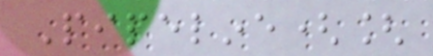Pipeline([
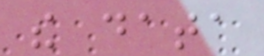the data
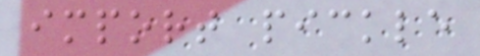import pickle
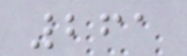261
